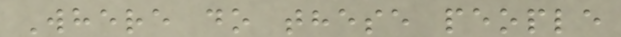Where do these people
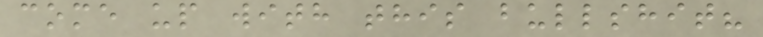come up with this bullshit?
